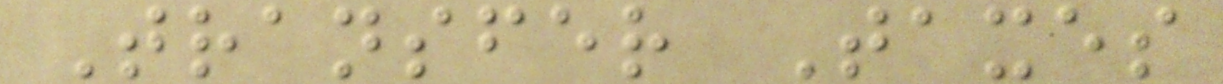Transfer Taxes
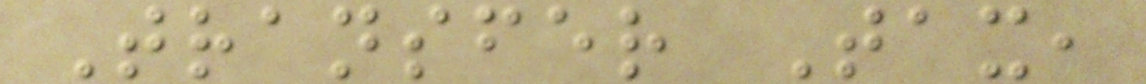Transfer Tax,
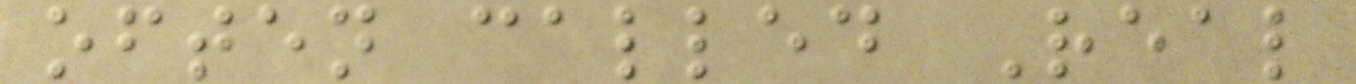often called Real
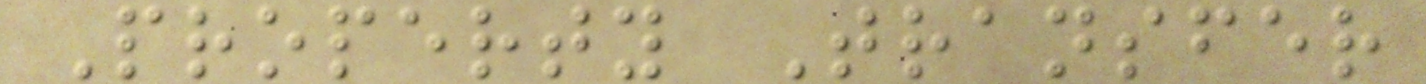Property Transfer
